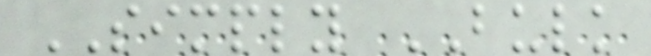SIMPLY BULK
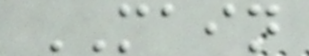MAIN
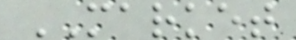MARKET
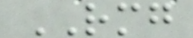RMG
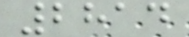2814
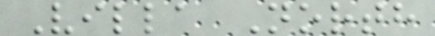Villa North
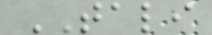TALI
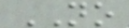NO
